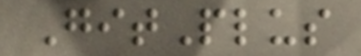GitPlus
